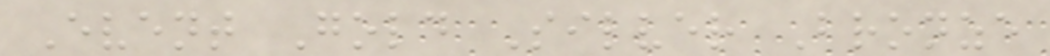Event Gold Silver Bronze
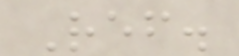Ref.
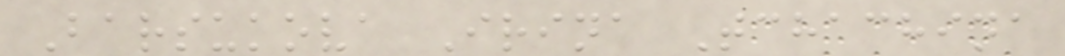Barsukova Irina Tchachina
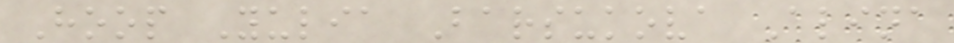Hoop Yulia Barsukova Alina
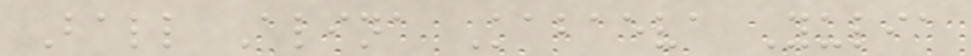Ball Alina Kabaeva Yulia
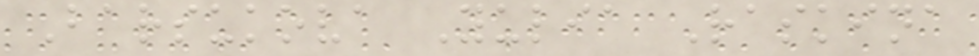Barsukova Yulia Raskina
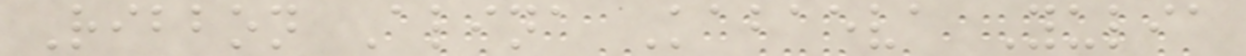Ribbon Alina Kabaeva Yulia
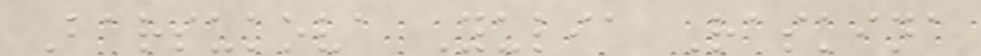Barsukova Yulia Raskina
